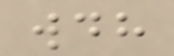wdh
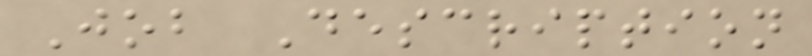Job Description
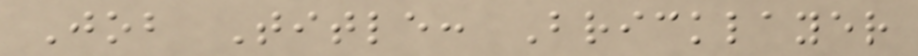Job Title: Bricklayer
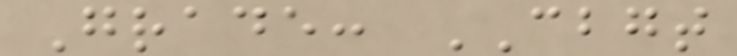Grade: CBGT
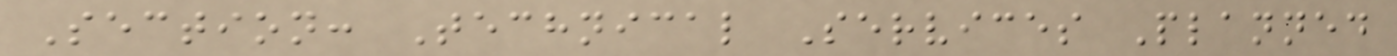Section: Technical Services Planned
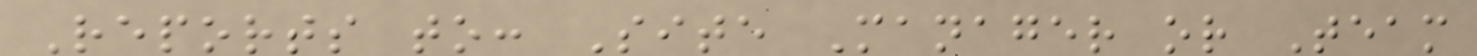Reports to: Site Manager or Team
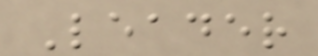Leader
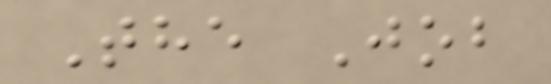The Job
